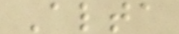Alta
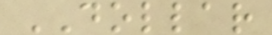DOLLAR
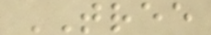TREE
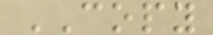COPY
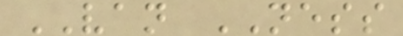VAN NESS
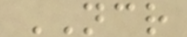NCR
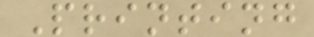Printing
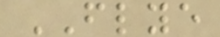FLYE
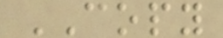COPY
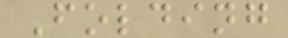Folding
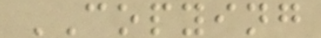COPYING
